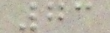73
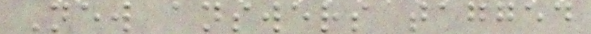New answers tagged
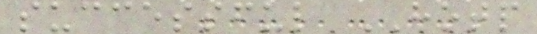successful HOTP
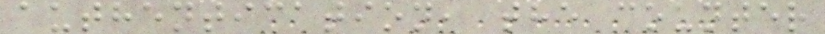authentication, the counter
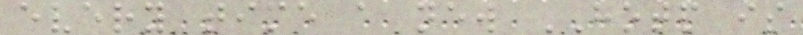every time a new HOTP is
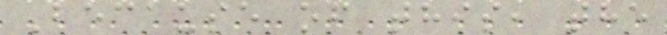Because of this, the
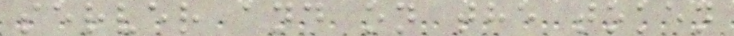server and on the token
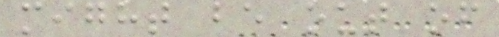might be out of
